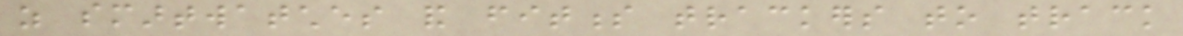as smartwatches and fitness trackers to track
